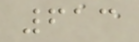613
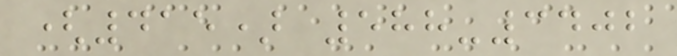(415) 588-3402
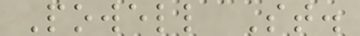Powell St.
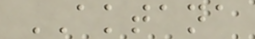AKTANA
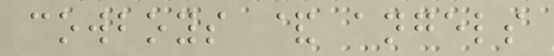cowboys & angels
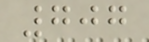707
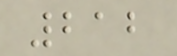212
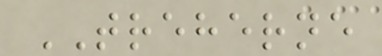TREHERNE
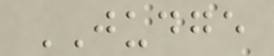JUDGE
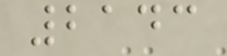2143
